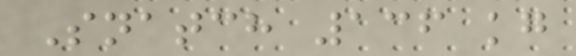Snatch 136 kg
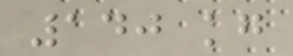140 kg
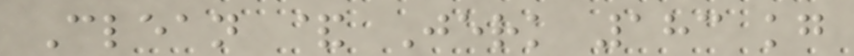Clean & Jerk 183 kg
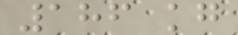186 kg
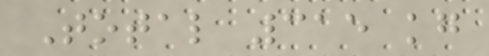Total 315 kg
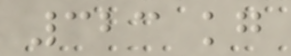323 kg
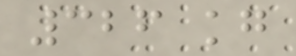326 kg
